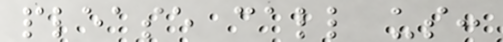please call us:
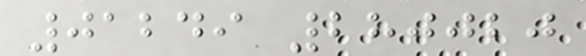01249 280020
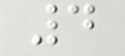4
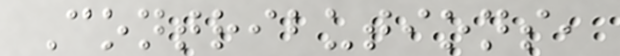Contributions,
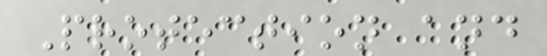Protection and
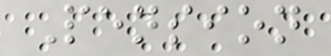Pension
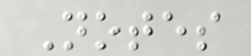Notes
